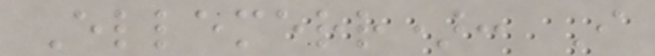Ellemerr): I
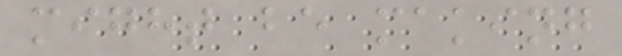might be making
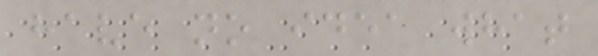have no idea what
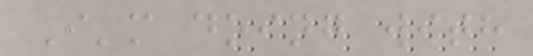I'm doing with
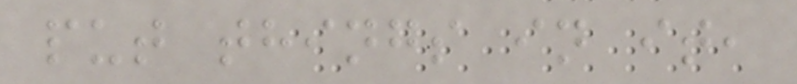put things in it,
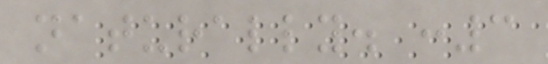naturally. :3
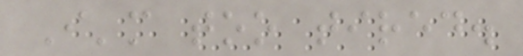I'm too tired.
